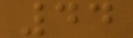44
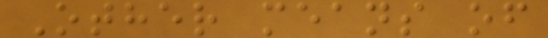Other means of
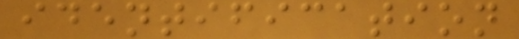identification
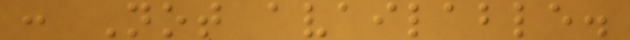: Not available.
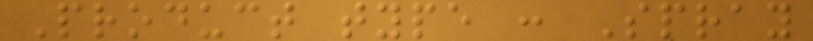Product type : Spray
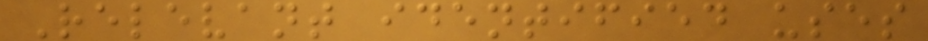Relevant identified uses
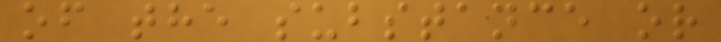of the substance or
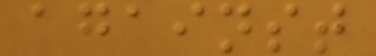against
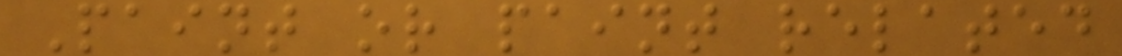Paint or paint related
